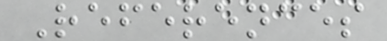References
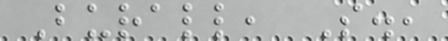Burall, S.,
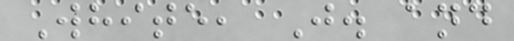White, J. and
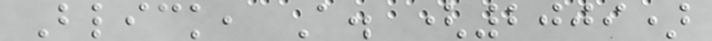Blick, A. (2009)
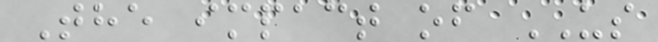The impact of US
